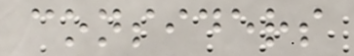considers
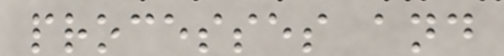processes and
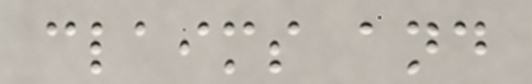claims and
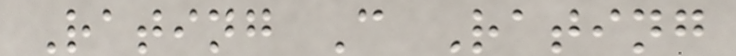Rating C Rating
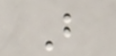B
